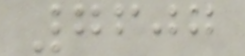7607
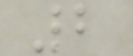2
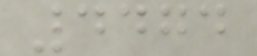4474
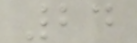24
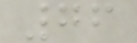76
